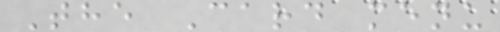The Card menu
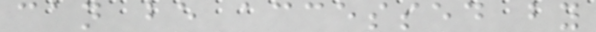can be accessed by
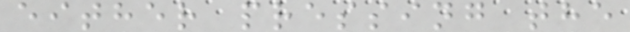either pressing the
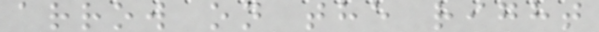arrow on the right
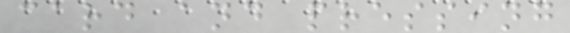card and pressing
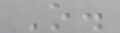O.
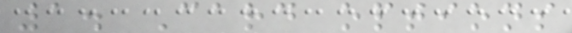1. Card options
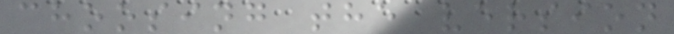choosing the version
